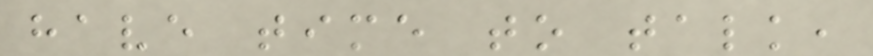have time to talk,
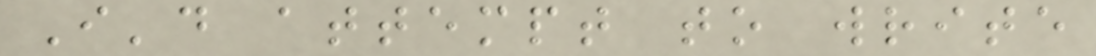I'd attempt to write
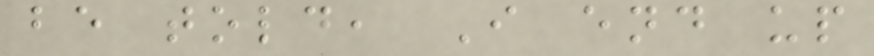be told, I end up
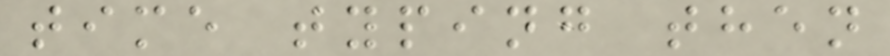time typing then
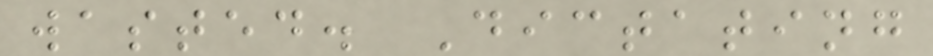wasted. Dictating
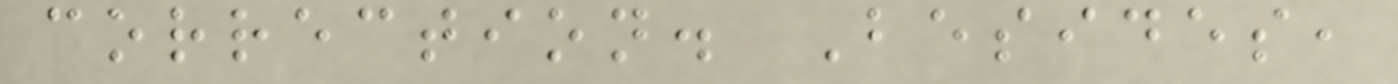correction. Besides,
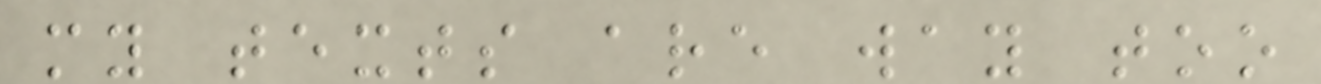my texts are way too
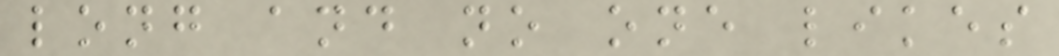long and no one likes
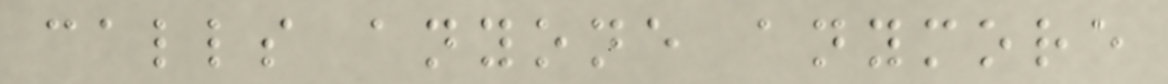calls anyone anymore
